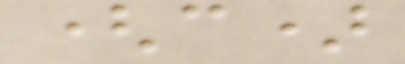(c)
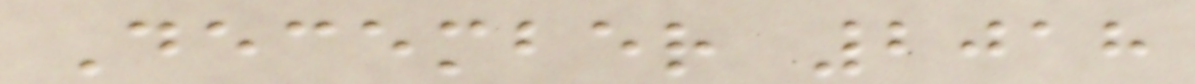December 2018
